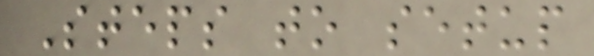Steps to setup
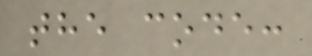the code:
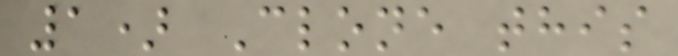1) Clone this
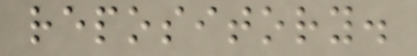repository.
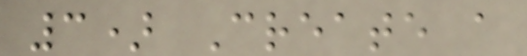3) Create a
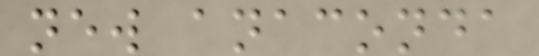new anaconda
